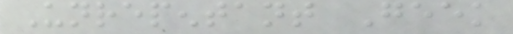Unrepentant Geek
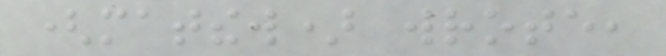(matthew) wrote,
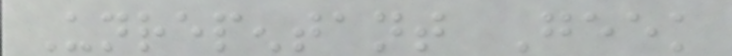Unrepentant Geek
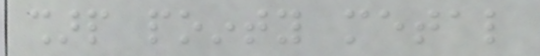sharp pointy metal
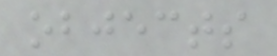objects
